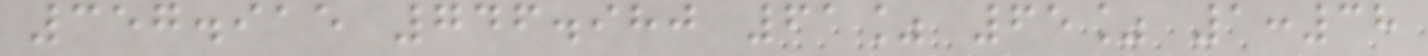357.915 746.980 61% 65% 1:38
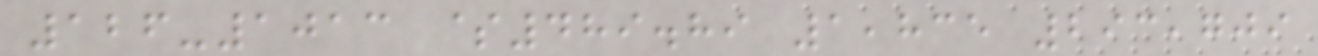126-1013 $489.89 1,835 293,709
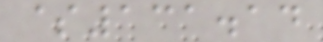$131.14
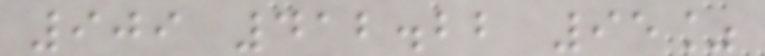909 412.22 95%
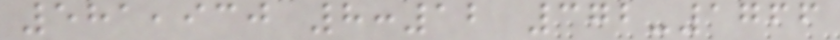581,930 8:12 372-1766
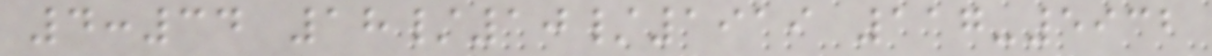4:34 18/10/1919 117-5932
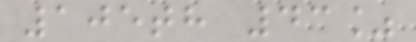105th 43%
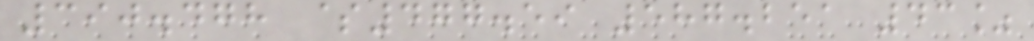390.478 $477.59 587.251 43%
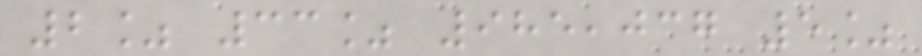2% 33% 985,037 5%
